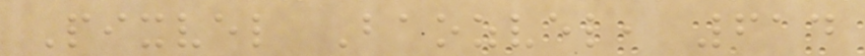Pixvel Baozvel, 614
